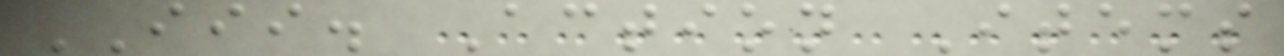III. Action Items
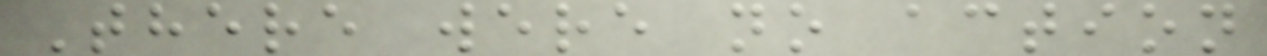There were no action
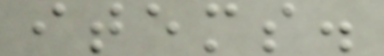items.
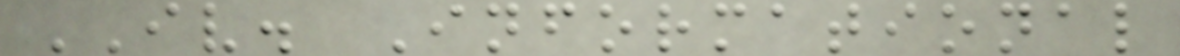IV. Informational
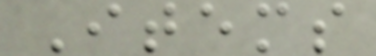Items
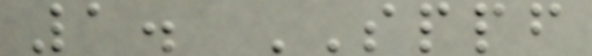1. SPPF
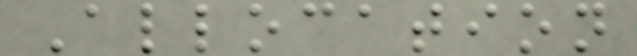Allocation
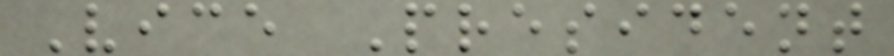Vice President
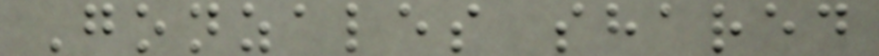Gonzales shared
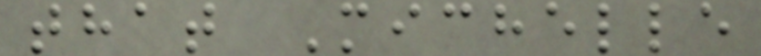that Michelle
